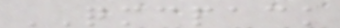QMCPACK
